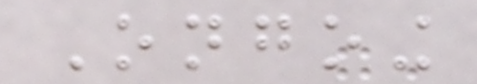Ongoing
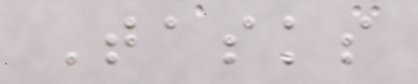Tasks
